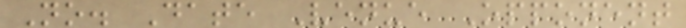No. Date Venue Opponent
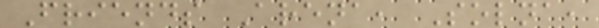Friends Arena, Solna,
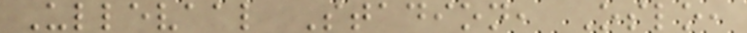Ullevaal Stadion, Oslo,
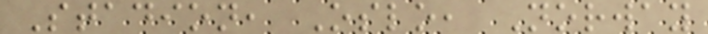Stadion, Oslo, Norway
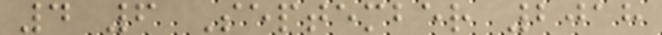4 6 September 2018
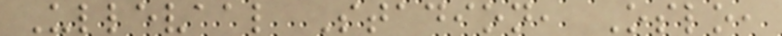Ullevaal Stadion, Oslo,
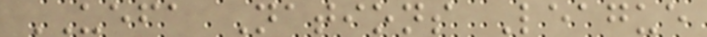UEFA Nations League
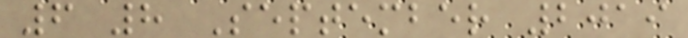6 8 September 2019
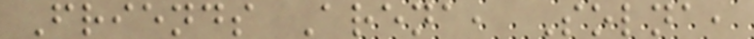Friends Arena, Solna,
